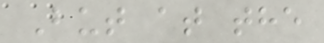But at the
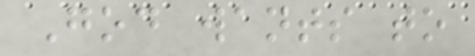God wants to
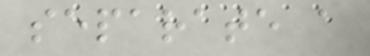separate a
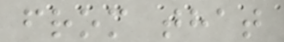from that
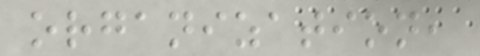organization,
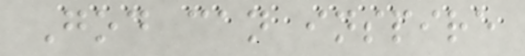God can inspire
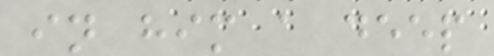in him a deep
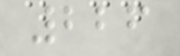226
